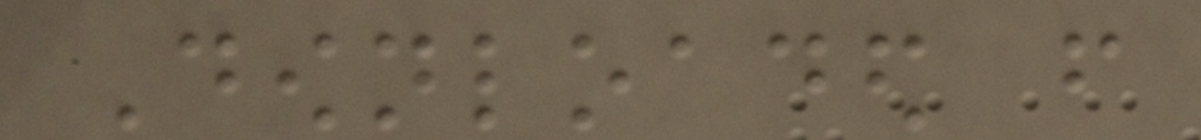Downloaded from
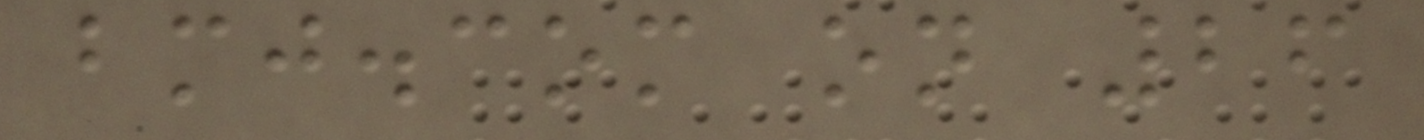bmj.com on 26
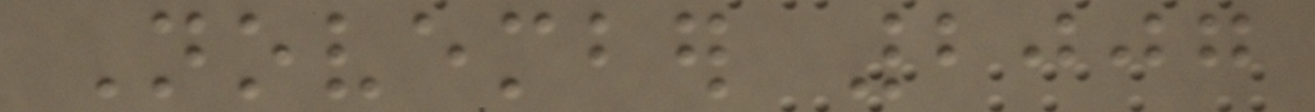November 2007
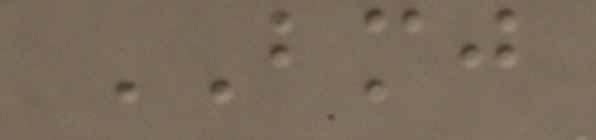BMJ
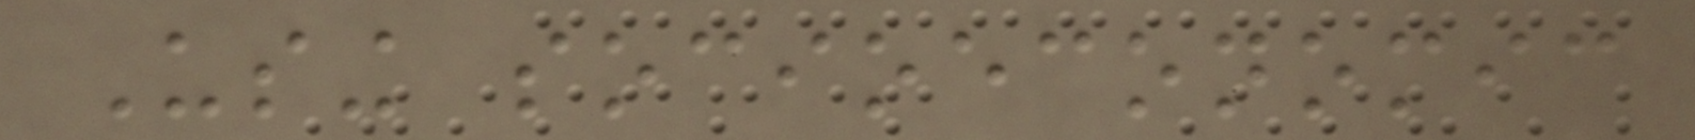Using socioeconomic
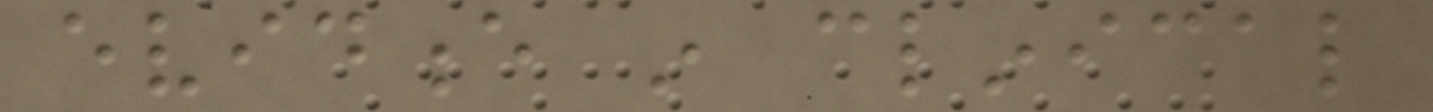evidence in clinical
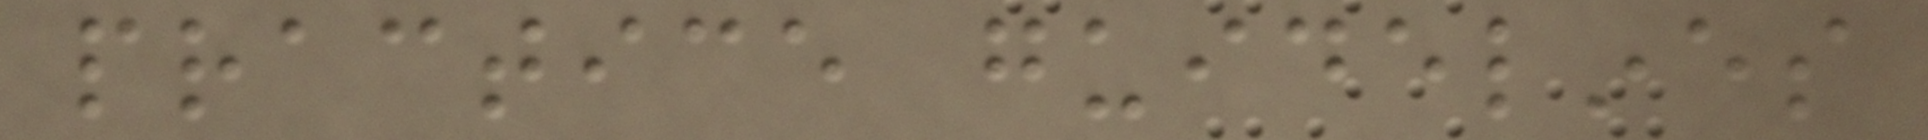practice guidelines
